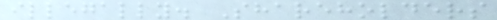illegally. Shareholders
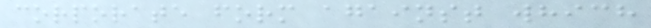corporate form against which
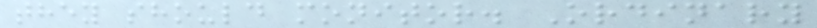they should monitor. Ordinary
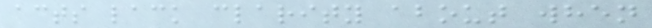acts lack clarity about when
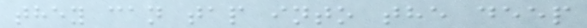they can tap into the deep
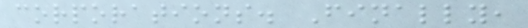corporations. Finally,
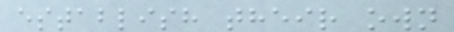establish their own
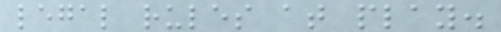legal rules at play.
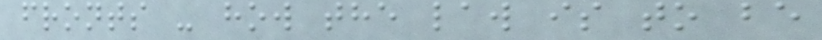fronts - how the law is to be
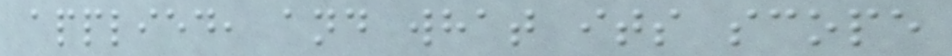applied, and what its scope
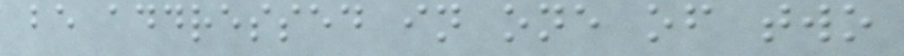be addressed in one of two
